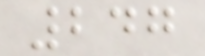247
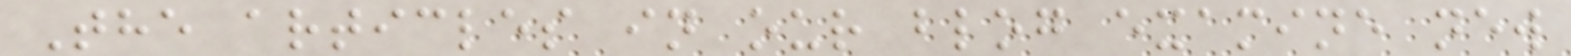The articles in our blog examine new
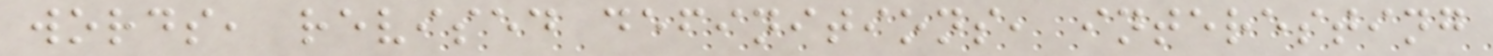words, revised definitions, interesting
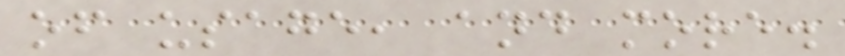of usage, and more.
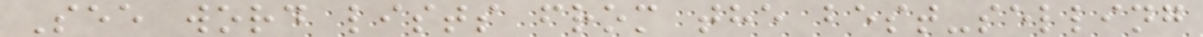See word lists from the best-selling
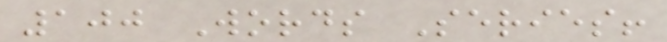100 Words Series!
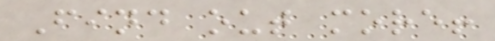Find out more!
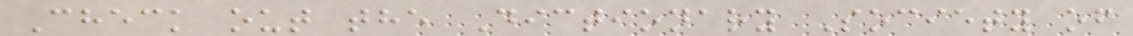Check out the Dictionary Society of
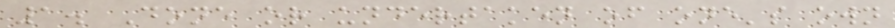1. Done or undertaken of one's own
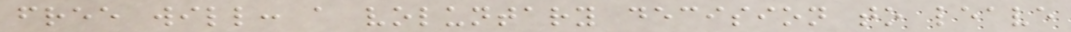free will: a voluntary decision to leave
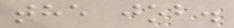the job.
